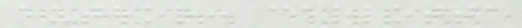author: carlotta
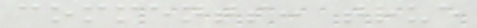comments: true
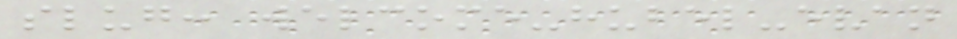slug: welcome-hubel-evan
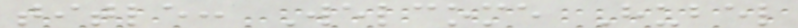title: Welcome Hubel
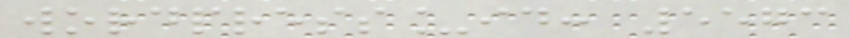wordpress_id: 5573
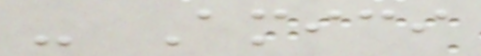- Amici
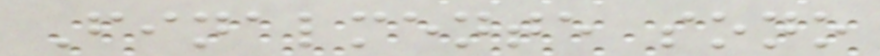Finalmente sono
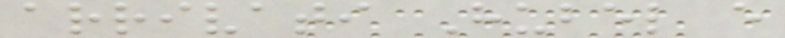arrivati Hubel e
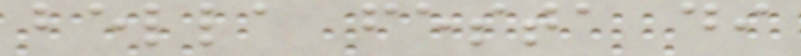bella festa di
